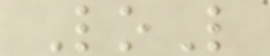LoL
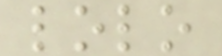lolo
